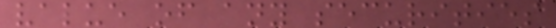value of any securities
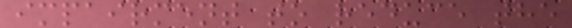impairment to reduce the
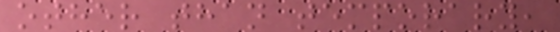other than temporary,
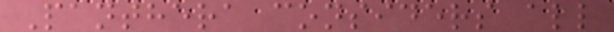Panthera considers all
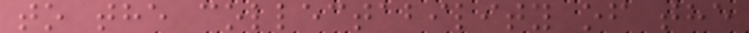to the collectability of the
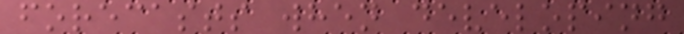forecasts when developing
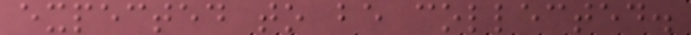expected to be collected.
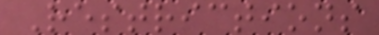Restrictions
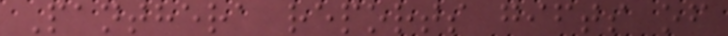Panthera reports gifts of
